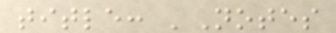title: 'Notes
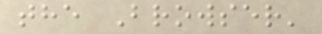the Browser'
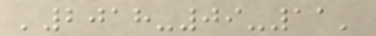'2018-09-11'
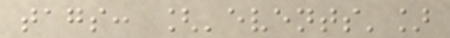tags: ['events']
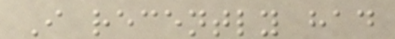I recently had
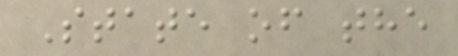State of the
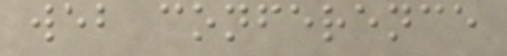web conference
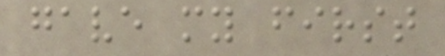gave my first
